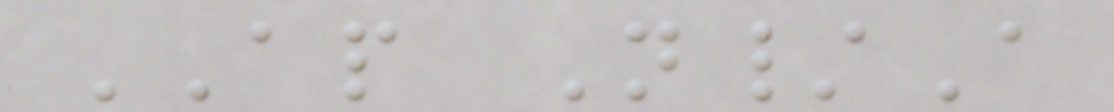AP N/A
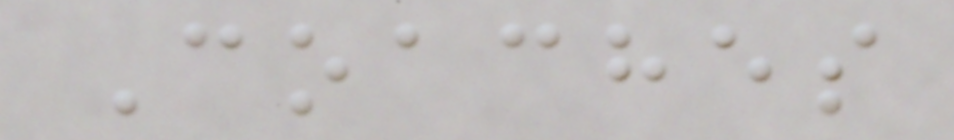Coaches
